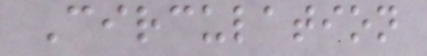Circulation
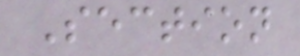Section
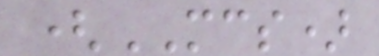(MCS)
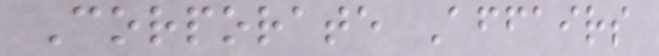Corporate Affairs
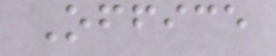Office
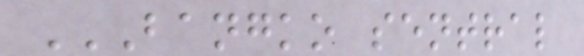BANGKO SENTRAL
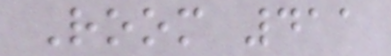Room 411
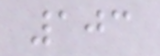103
